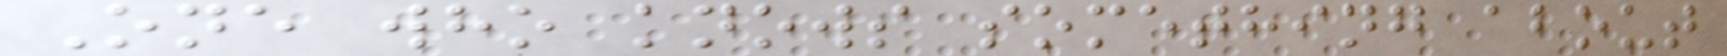One who knows something about
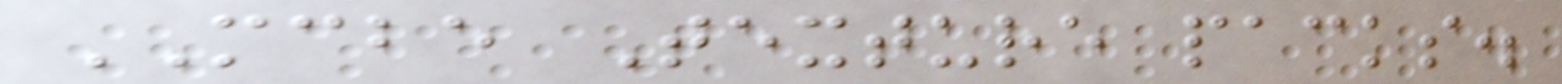MCBE Texture packs.
